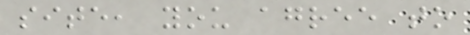site, you agree to
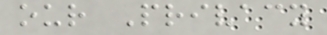our Privacy
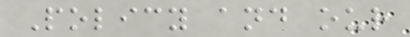Policy and our
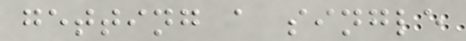getting a single
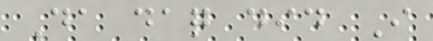Da daq did I
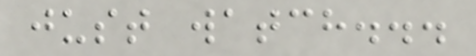just watch...
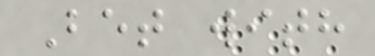Bet with
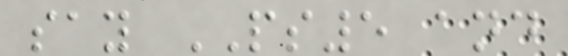say PS5 and
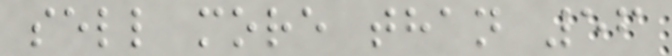sell more than 56
